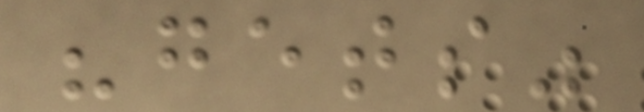"gets"
